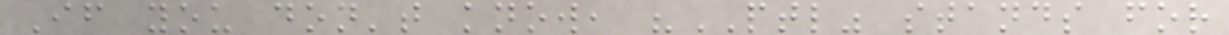If you don't know, "PTL" stands for
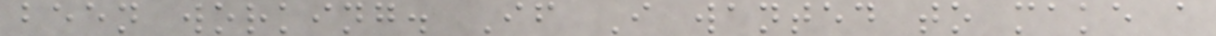been working. If I wanted to make a
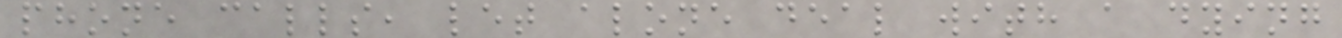phone calls, let alone deal with a dying
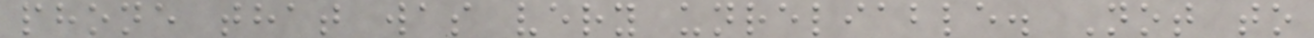phone that was very unreliable. Not to
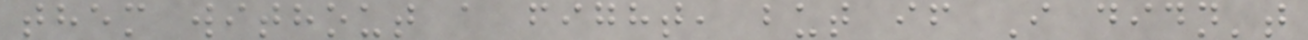them without a fight, but if I didn't
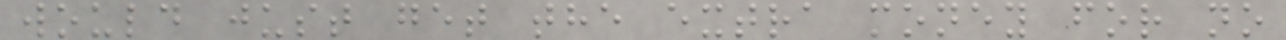would just get the extra money for no
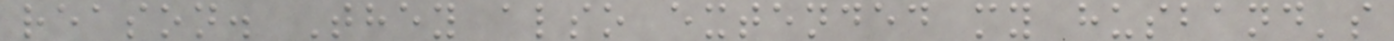reason. They also extended my husband's
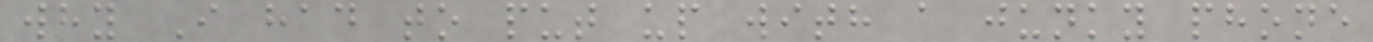why I had to put up with a junky phone
